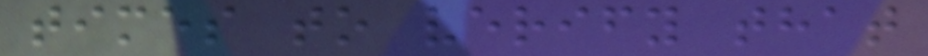times to verify that
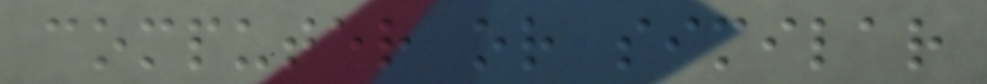computer or similar
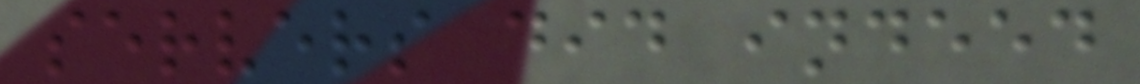servers did indeed
